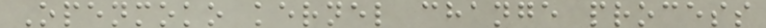Openmoko kernel change process
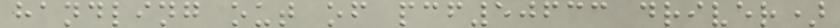handling out of pcf50633 driver)
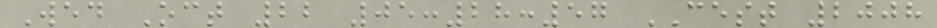Wed Oct 22 05:28:57 CEST 2008
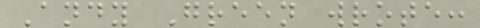Andy Green wrote:
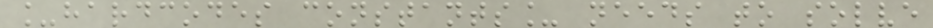_hardcodes constants_ needs to solve
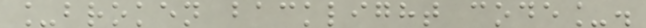_broken backlight code_.
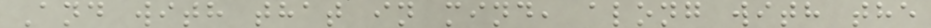And with that in mind, along with the
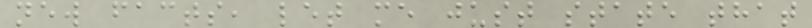new facts, let me just state that
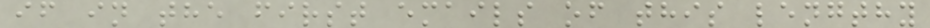if in the first emails of this lengthy
